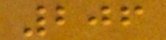206
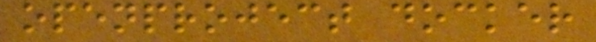openproject docker
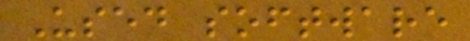Used software
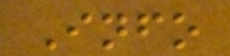Info
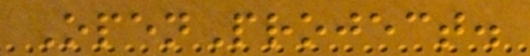OpenProject.
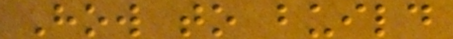How to build
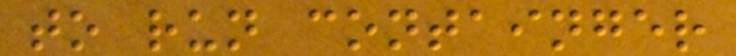to run containger
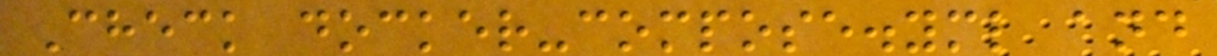Check docker-compose.yml and
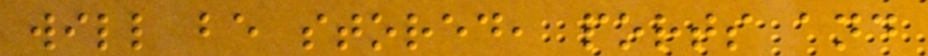will be stored, ports and
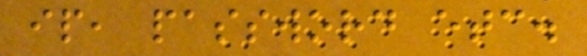ip, password etc.
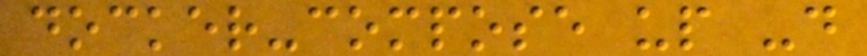docker-compose up -d
